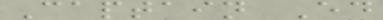Captain Ed
